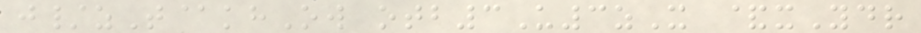j/zT@khOw otb3U3zX &xYdr
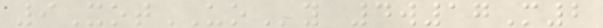9XotUOy 4w17M2
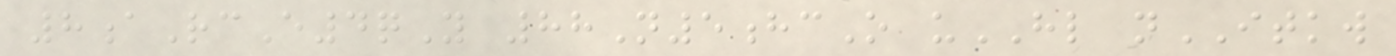8aRcE4qY 88N5hcO uHL nITKW
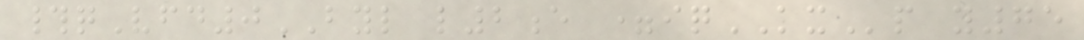#qVfd0BYL l2e =iqKXp y75
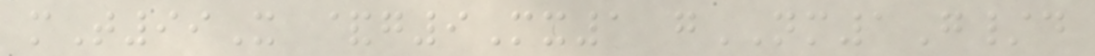mT99X &g9Mx1 gNM1G/d
